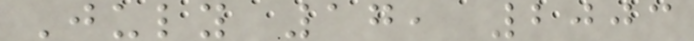July 17, 2003
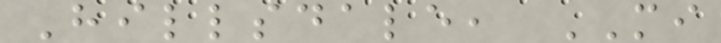Hillsdale, MI
